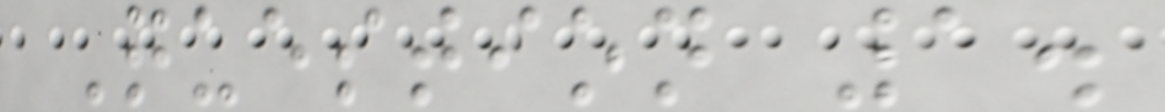Question 1.
